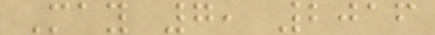May 7, 2016
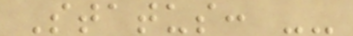Status: --
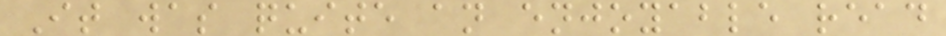It was quite an enjoyable read
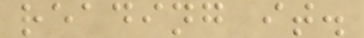reading it.
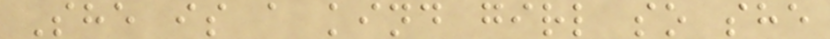She is a kind girl so she
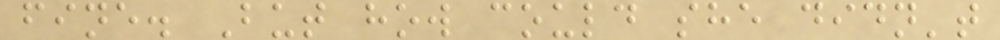fine. But how could she didn't
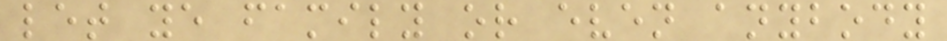let ye family or even anybody
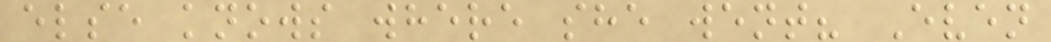else knows where she went? Even
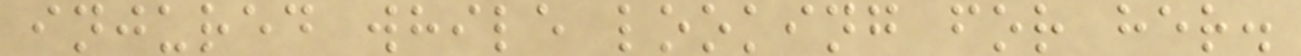injured while looking for her.
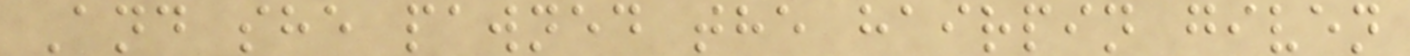And she pawned the hairpin given
